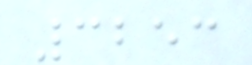3253
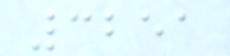3251
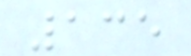135
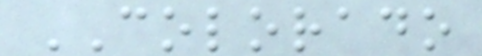COLORADO
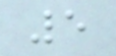5
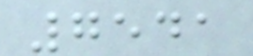7541
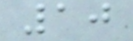10
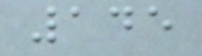145
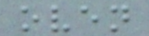oven
